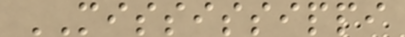MISSISSIPPI
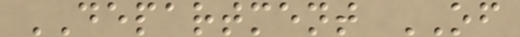DEPARTMENT OF
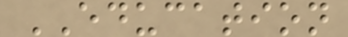EDUCATION
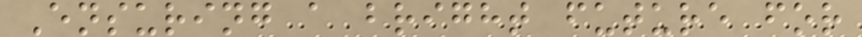Ensuring a bright future for
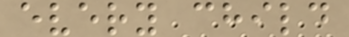every child
